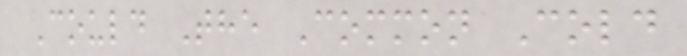Could The Common Cold
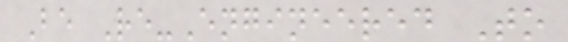Be Re-Engineered To
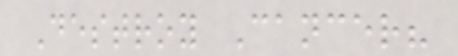Destroy Cancer?
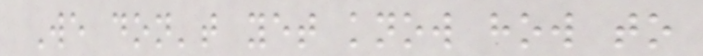We don't yet know how to
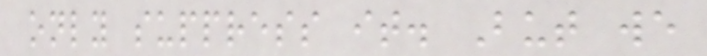only suppress it. But we
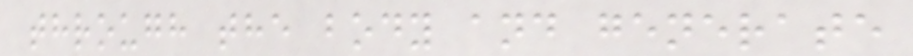through the body and generate
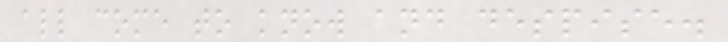all come to know and despise.
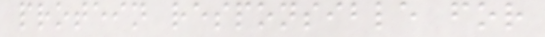protein responsible for
